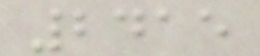2415
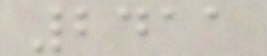2411
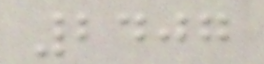2407
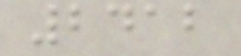2412
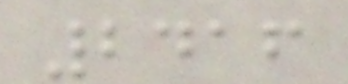2416
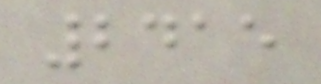2415
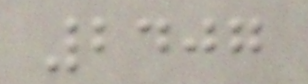2407
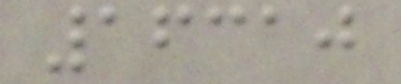16310
